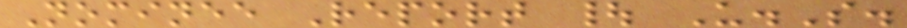Nominee Report | U.S.
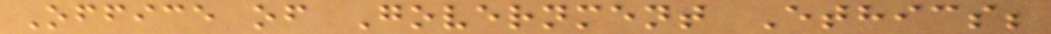Office of Government Ethics;
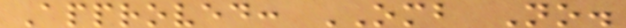Approved: OMB No.
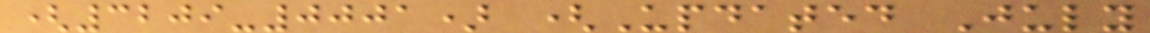(3209-0001) (Updated July
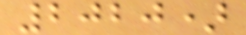2020)
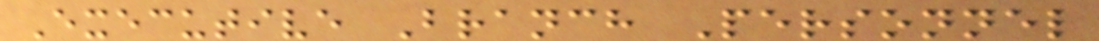Executive Branch Personnel
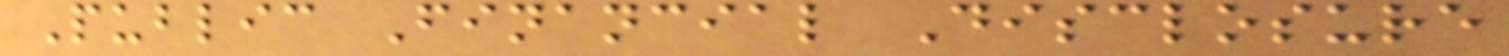Public Financial Disclosure
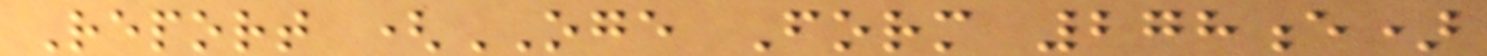Report (OGE Form 278e)
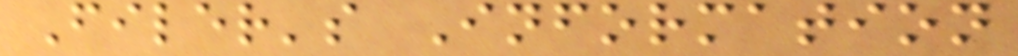Filer's Information
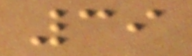39
